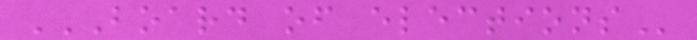BOARD OF ELECTIONS
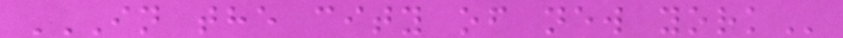IN THE CITY OF NEW YORK
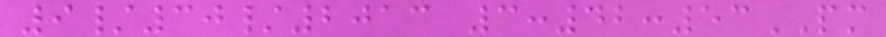9/30/2013 3:42:53PM
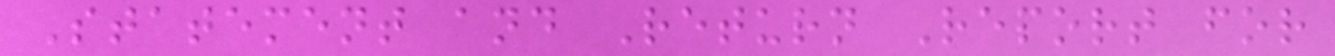Statement and Return Report for
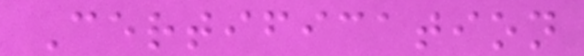Certification
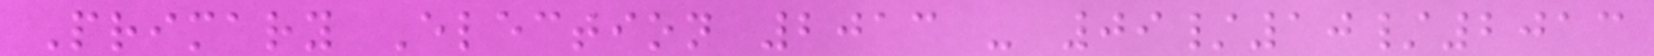Primary Election 2013 - 09/10/2013
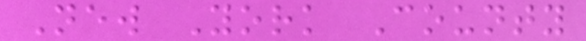New York County
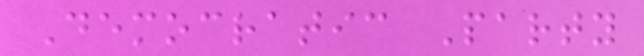Democratic Party
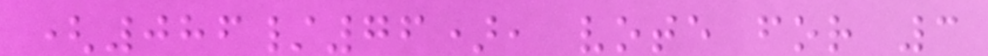(086/76), vote for 3
